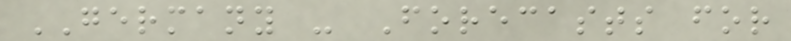GERMANY - Forecasts for
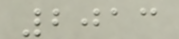2013
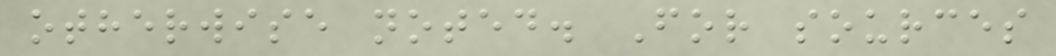otherwise noted. For sources
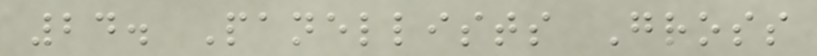24. Panellists Gross
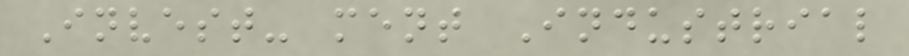Invest- ment Industrial
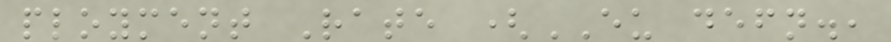ployment Rate (EU defn.,
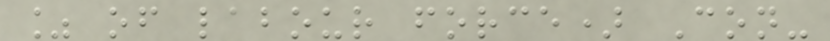% of labour force) Con-
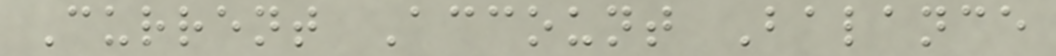Current Account Balance
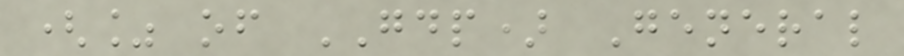(% of GDP) General
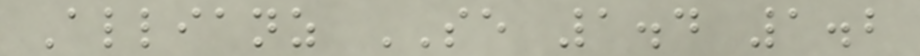Allianz SE 1.4 1.2
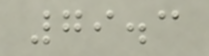79.3
